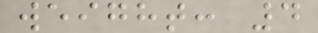weight: 4
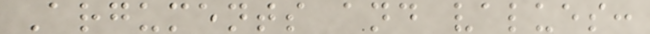Arguments and values:
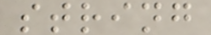string
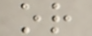or
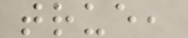true,
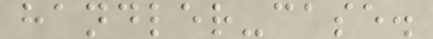handler-case.
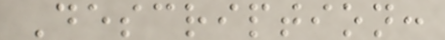Description:
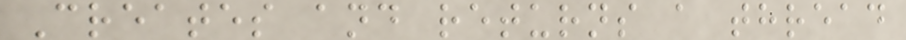Creates and returns a thread
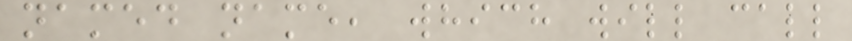named name, which will call
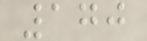170
